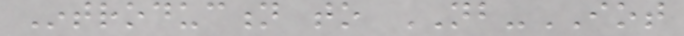Introduction to NB-IOT
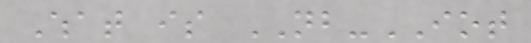What is NB-IOT
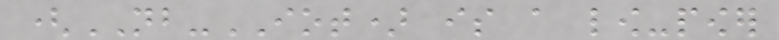(NB-IOT) is a low-power
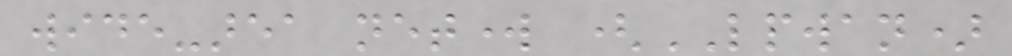wide-area network (LPWAN)
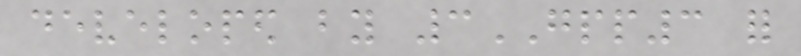developed by 3GPP3 for
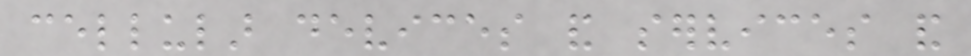cellular devices and services and
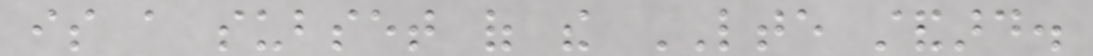is a subset of the LTE standard.
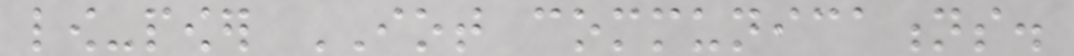low-power IOT communications.
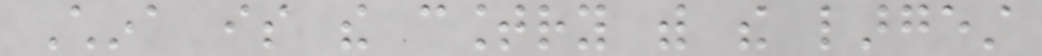China is the country with the largest
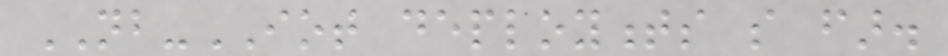NB-IOT deployments so far.
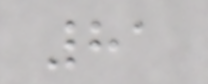81
